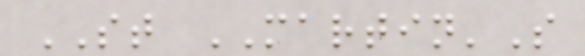ST MARTIN'S
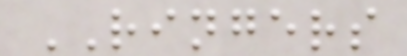RINGERS
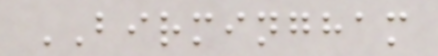BIRMINGHAM
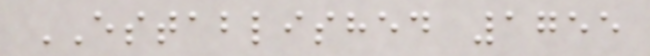ESTABLISHED 1755
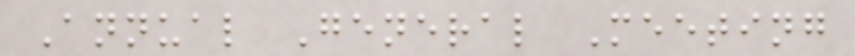Annual General Meeting
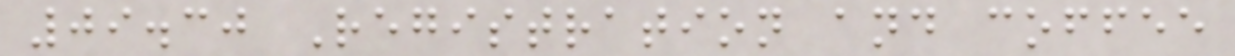09.30 Registration and coffee
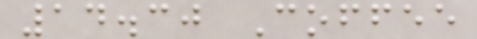14.30 Coffee
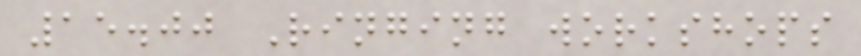15.00 Ringing workshops
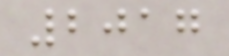2017
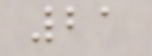21
